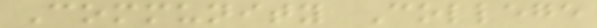Community College
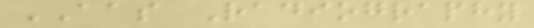AAS Radiography
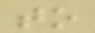to
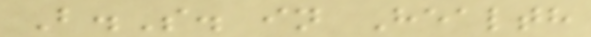B.S. in Health
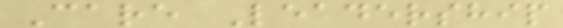Care Leadership
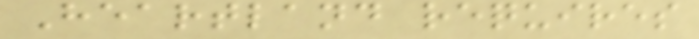Heartland requires
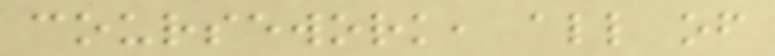coursework, all of
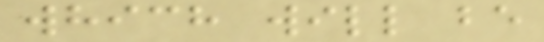which will be
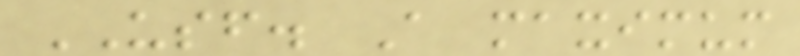USF. A maximum
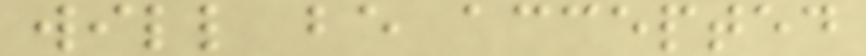will be accepted
